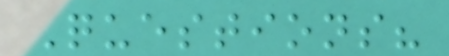Questions?
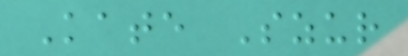Kate Szur
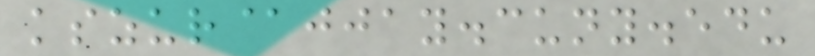kszur@jjay.cuny.edu
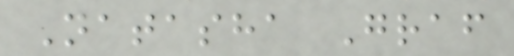Natasha Graf
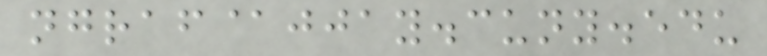ngraf@jjay.cuny.edu
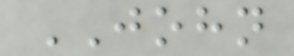JOHN
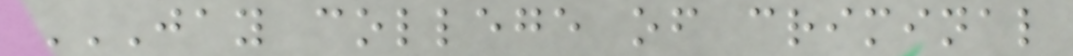JAY COLLEGE OF CRIMINAL
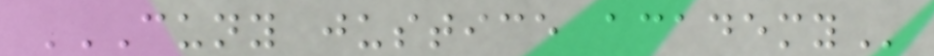CUNY JUSTICE ACADEMY
